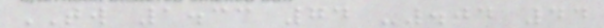TW 1.33 74 -.04 44
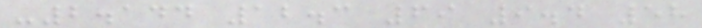-2.144 12.3 69 9.4 58
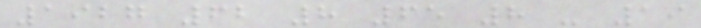1927 62 8 65 8 - 19
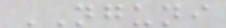NGUNI
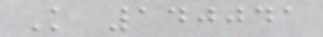K 140041
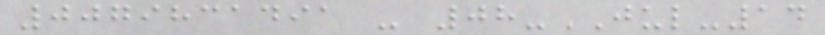0079831491 - 08-JUL-14
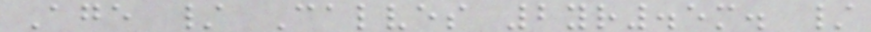Age / Calves 2yr.5m. /
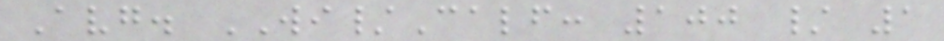Avg. WI/Calf: 100 / 1
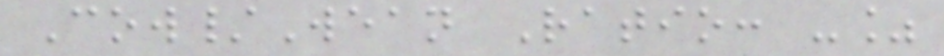Cow/Wean Ratio: -%
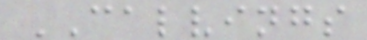CALVINGS
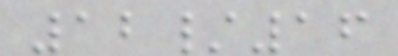12/16
